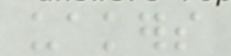uakers
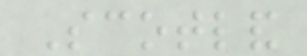Scotland
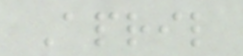April
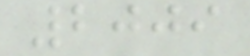2009
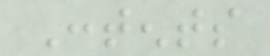Contents
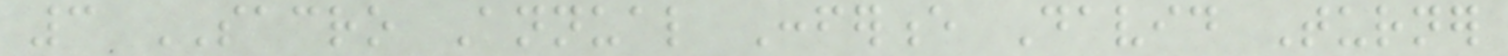3 SACRO Annual Conference David Turner
